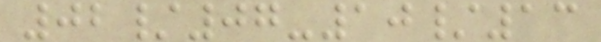02/07-10/13
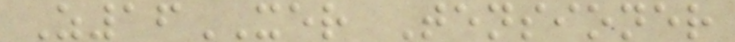Z16XER Tensioner
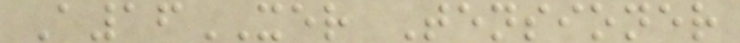A16XER Tensioner
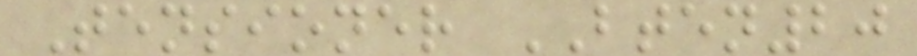Tensioner BTEN20
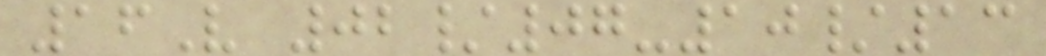16V 02/07-10/13
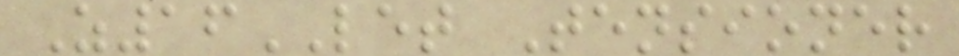Z16LET Tensioner
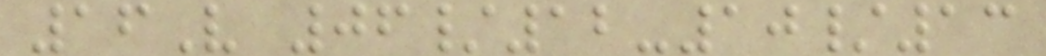16V 06/12-10/13
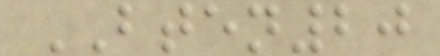BTEN20
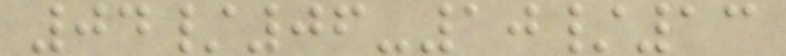04/06-10/13
